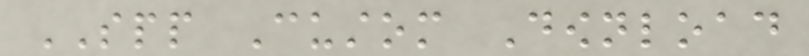SPP Custom Download
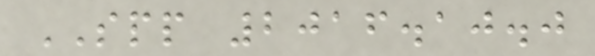SPP 2016.10.0
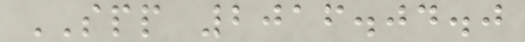SPP 2016.04.0
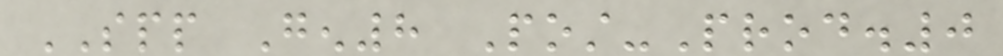SPP Gen8 Post-Prod.0
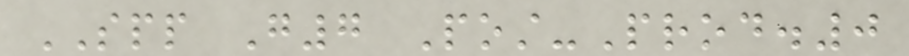SPP G7 Post-Prod.0
